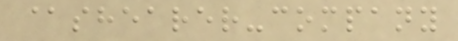@shearer-company
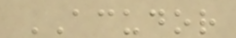ACUDOR
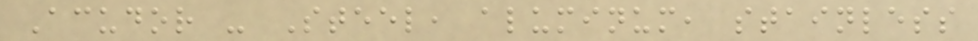Acudor - Steel, aluminum, stainless
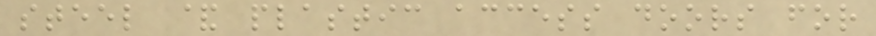steel & plastic access doors for
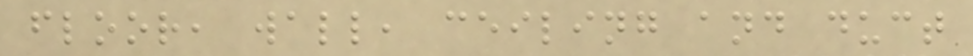floor, wall, ceiling and duct
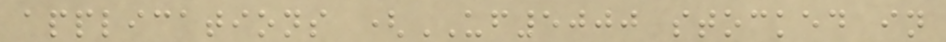applications (UF5000 stocked in
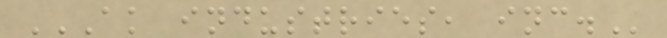AK INDUSTRIES, INC.
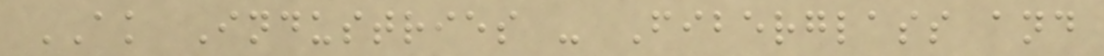AK Industries - Fiberglass and
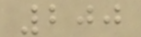200
